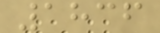1836
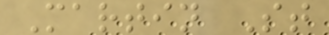Martin St
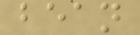bean
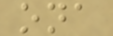ona
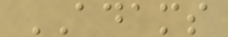ADAMS
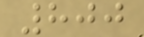800
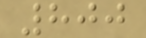800
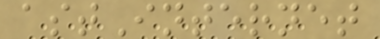astInternet
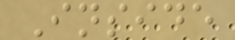Inside
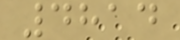4814
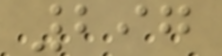297
